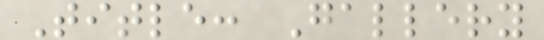Title: Gallery
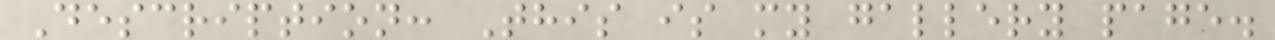Description: This is my gallery page.
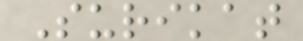Surikat
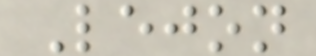Lejon
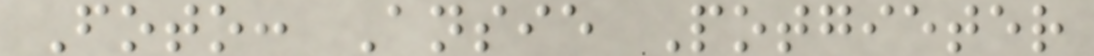Foto: Ansie Potgieter
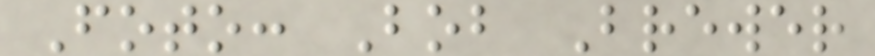Foto: Bob Brewer
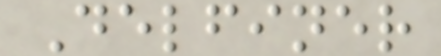Delfiner
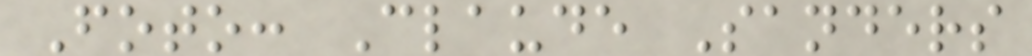Foto: Claude Sanders
